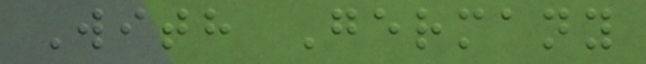With Germany
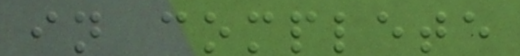in complete
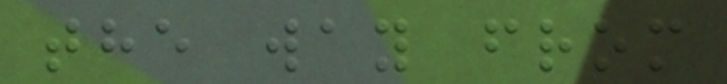the way from
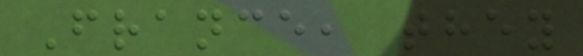France, they
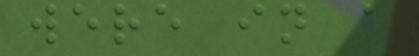were in a
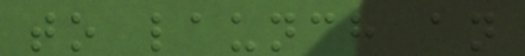to launch an
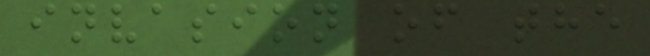invasion of the
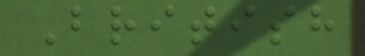British
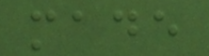made
